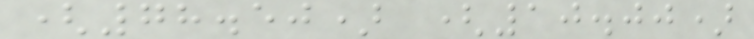(78.50) (10.00)
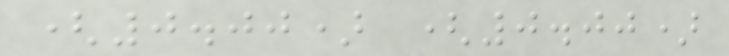(0.00) (0.00)
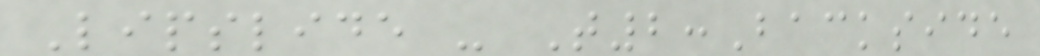Lipslide - T2:Backside
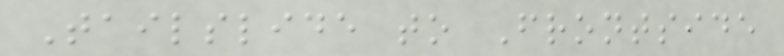Tailslide to Frontside
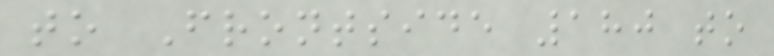to Frontside 180 to
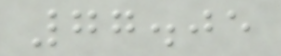77.05
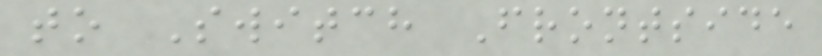to Switch Frontside
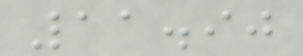11.90
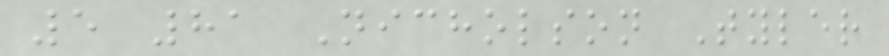5 81 Nicholson Tyler
